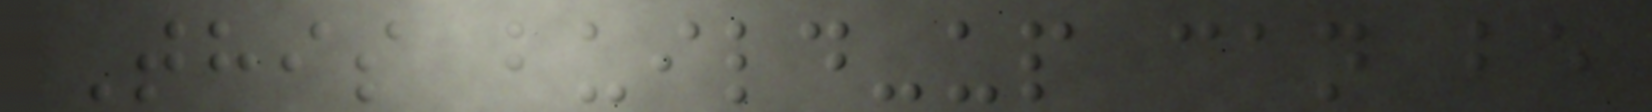This build-up can be
